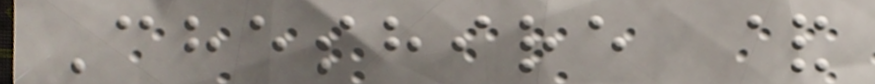Cheshire &
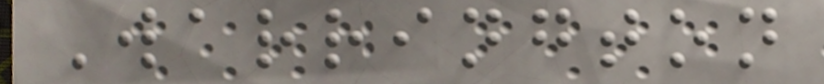Warrington
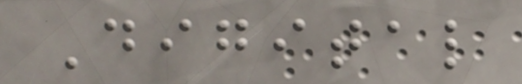Digital
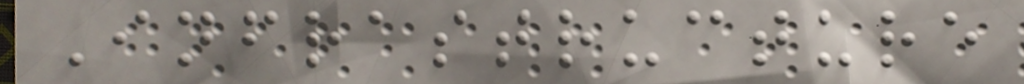Infrastructure
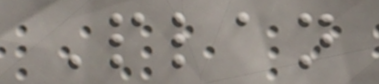Plan
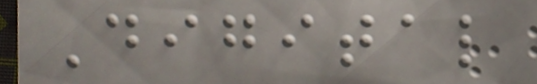Digital
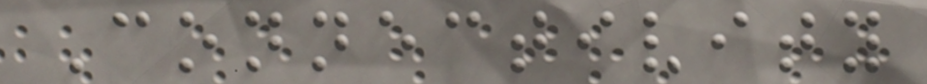Connectivity
